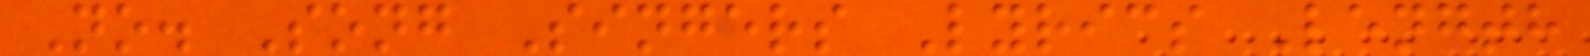No. Song Singers Lyrics Length
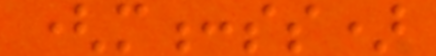(m:ss)
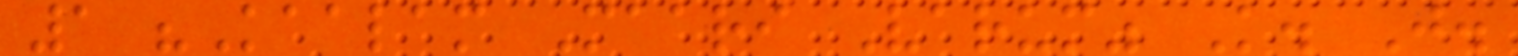1 "Kaalam Maari Varum" K. J.
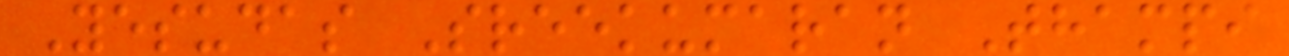Yesudas Sreekumaran Thampi
